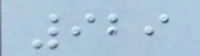929
